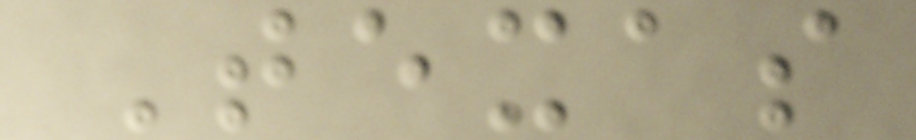Texas
